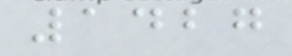1427
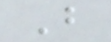B
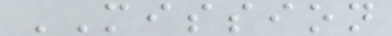MISSION
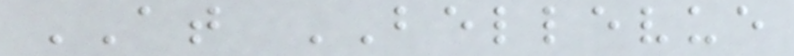AT BELLEVUE
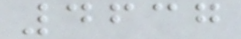4637
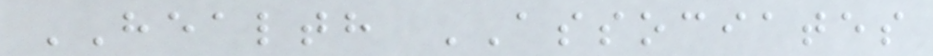HEALTH ASSOCIATES
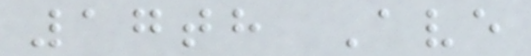17th Ave
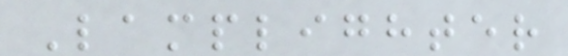Lamplighter
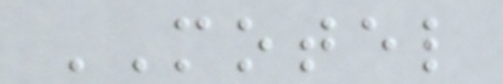MOTEL
